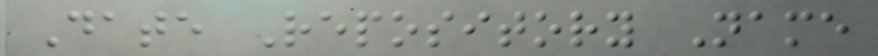Date Repository Name
